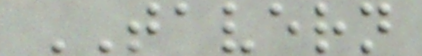TAVERN
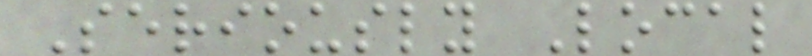Seriously Local
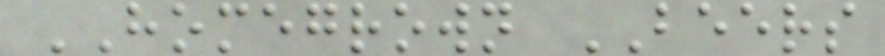HOMEGROWN BEERS
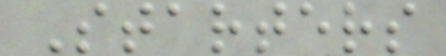Starters
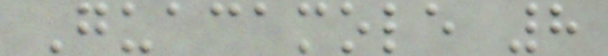Guacamole 8
